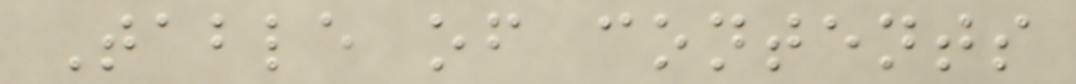Table of contents
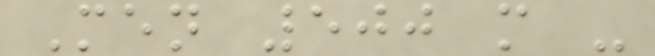Men 500 m -
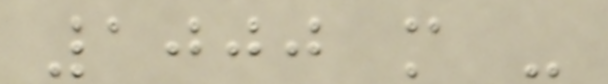1000 m -
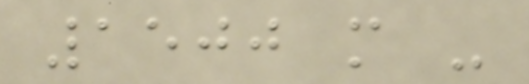1500 m -
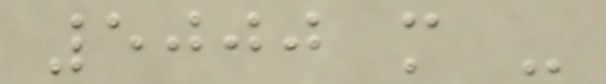5000 m -
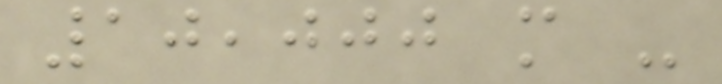10,000 m -
